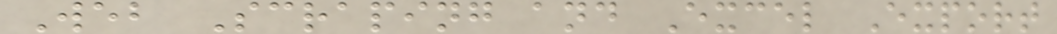Web Scraping and Excel Export
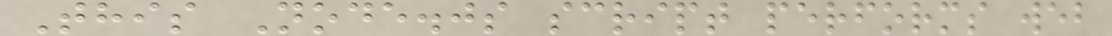This Node.js script performs web
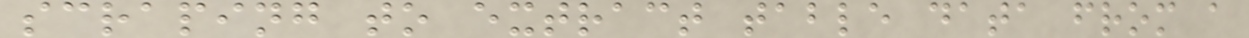scraping to extract table data from a
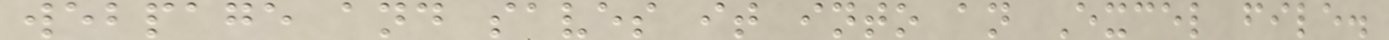webpage and saves it into an Excel file.
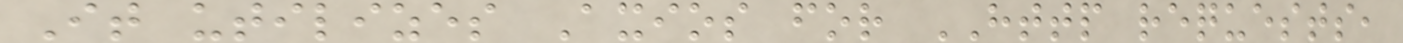It utilizes Axios for HTTP requests,
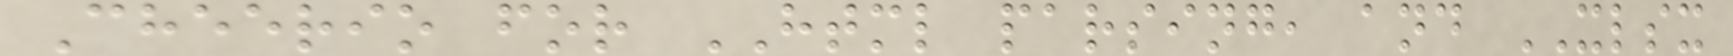Cheerio for HTML parsing, and XLSX
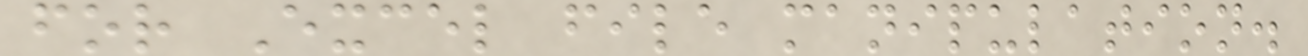for Excel file manipulation.
